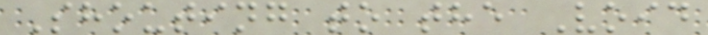Shouting to the Void
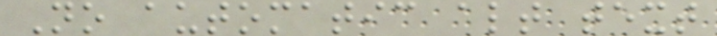No automatic alt text
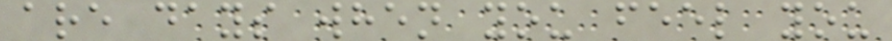are days when you feel you
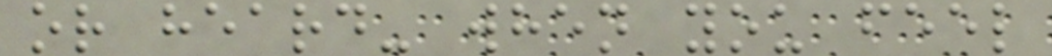or heard- when you feel
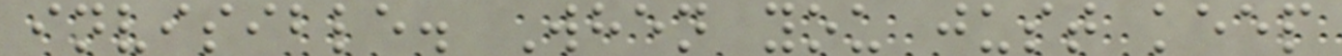invisible. When you just keep
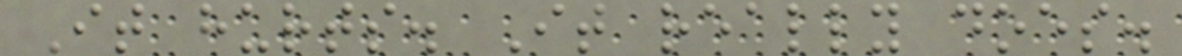It hurts. It really does.
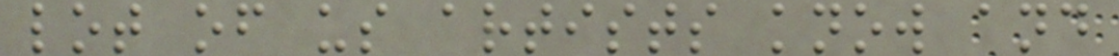lot of us artists know and
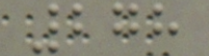278
